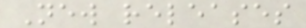New releases
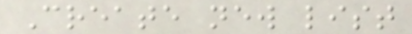Create new list
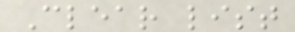Clear list
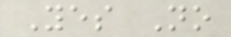Yes No
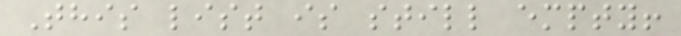This list is still empty!
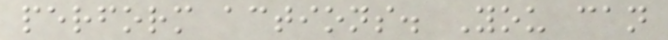perform actions. You can
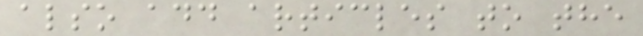also add articles to the
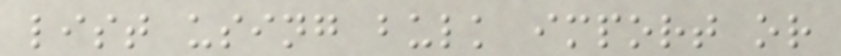list using bulk import or
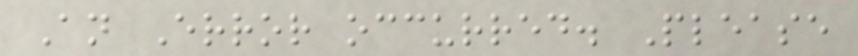An Error occurred. Please
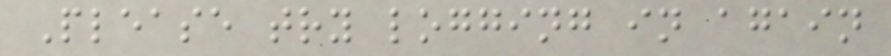Please try logging in again
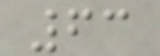63
